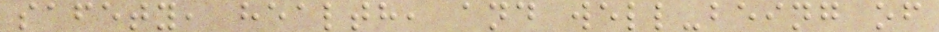safety, health, and well-being of
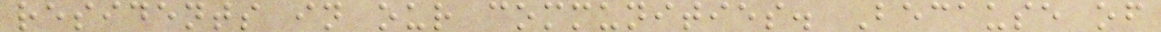residents in our communities. Because of
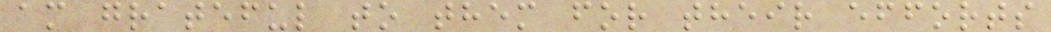am grateful to them for their efforts
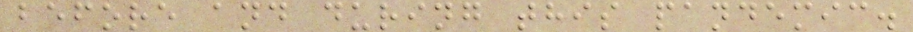before and during this pandemic.
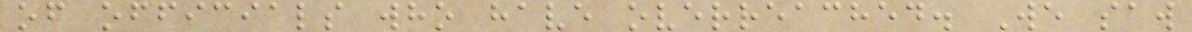of officials who have overreached. We saw
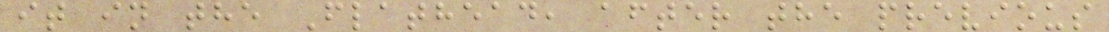it in the Flathead, after the previous
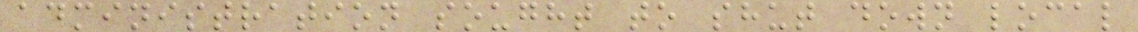administration sought to shut down local
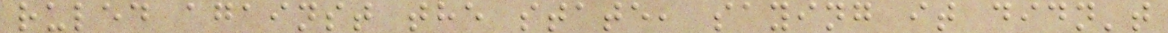ruled against the state, saying it didn't
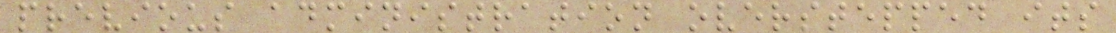previous administration overstepped its
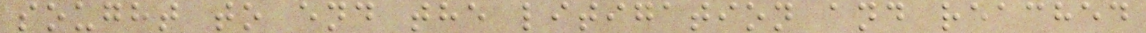sought to end the litigation and reached
